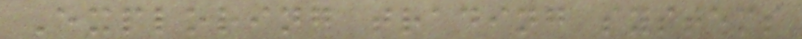Exploring trading systems
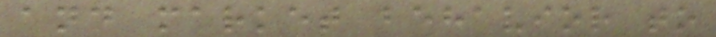and market behavior to
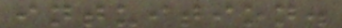intuition.
